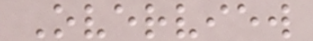Overview
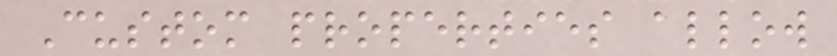Custom properties allow
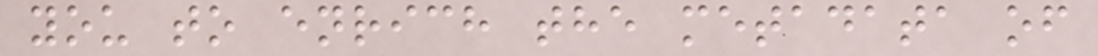you to enrich the metadata of
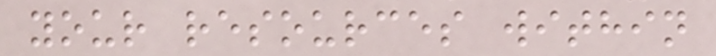your resources within
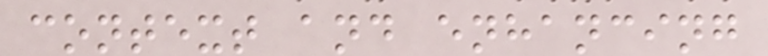context and enhancing
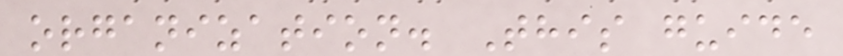organization. This guide
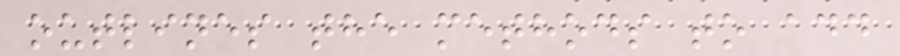outlines the methods to add
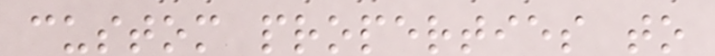custom properties to
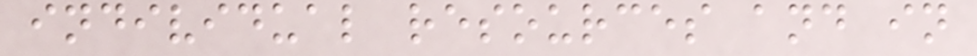individual resources and in
